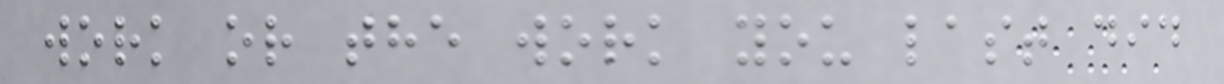work or the work you last did
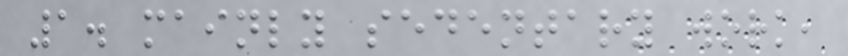1. mainly sedentary work,
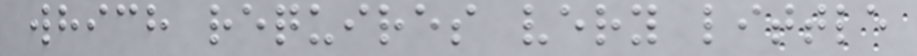which requires very little
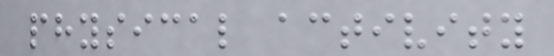physical activity
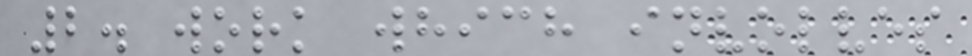2. work which involves
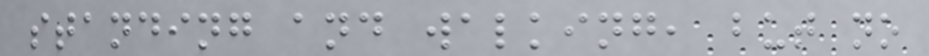standing and walking, but no
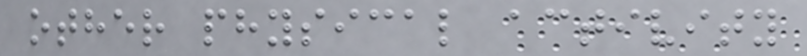other physical activity
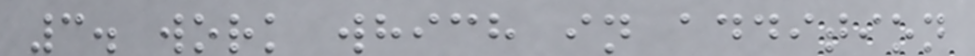3. work which in addition
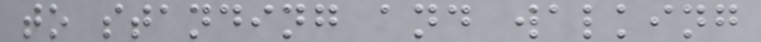to standing and walking
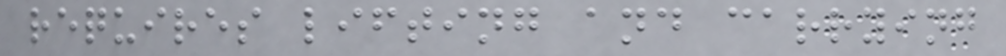requires lifting and carrying
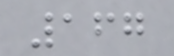167
